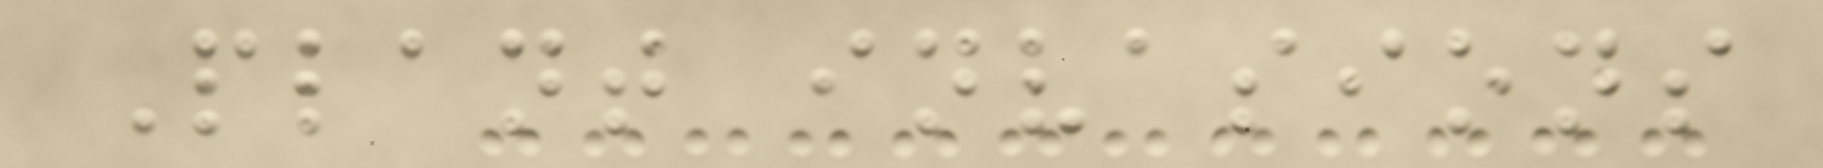Plant invasions
